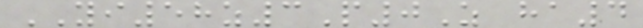YI58z3P0Z ha4
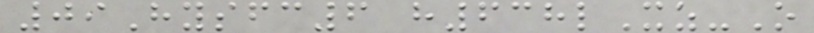09Hysfc6 h638lXz-O
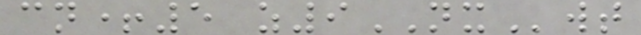cn+5 z9NXwt
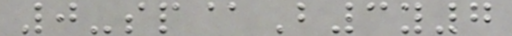0-sp@B3y7
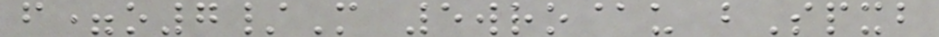f=o7/M 5wro@u bSpxb
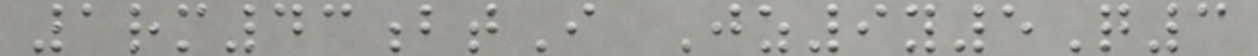1rm43btI Jz9y5Q3
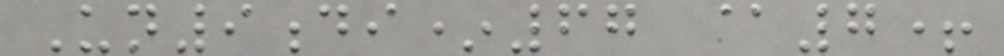Un9di*67 @7+
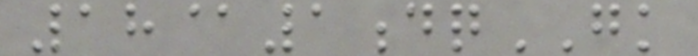18@1dqGK
